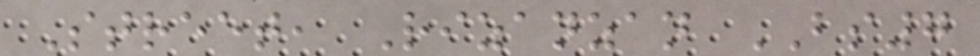Street, Rizanzan BS7
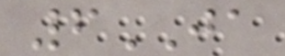6JA
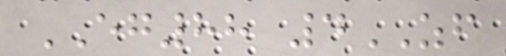EG88 4ZF
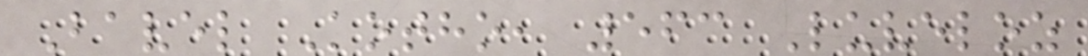Bavel Kotho, 563 Luveloz
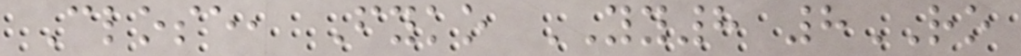Close, Fyko YY8 8RO
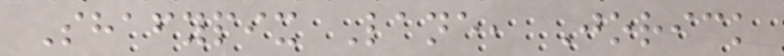Shafypix Lane, Jorick
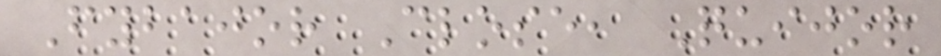Fybajor Close, Quijor
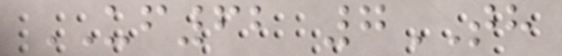UF62 7TH
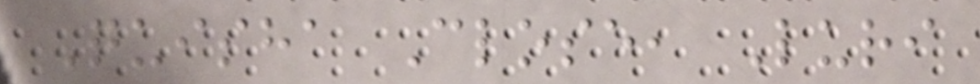Quisha Close, Luri
